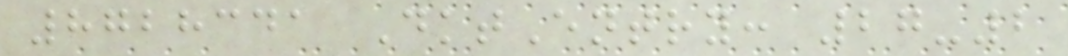8728341 DktEntry: 27-2
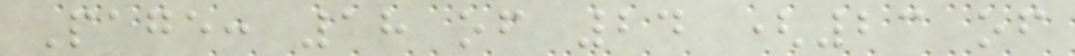Page: 18 of 24 (23 of
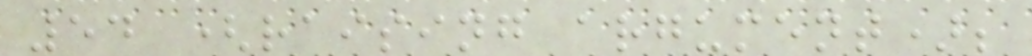54 (raising argument);
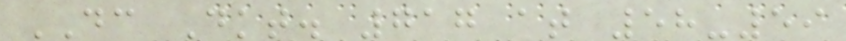DC Dkt. 717 at 58-59
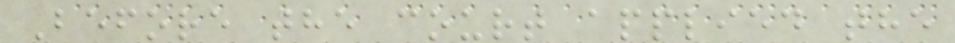Before the court applied the
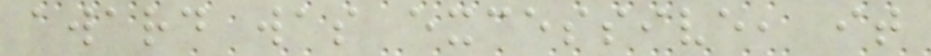award was excessive, it
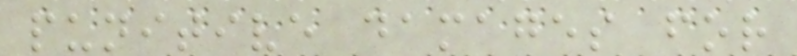punitive damages for
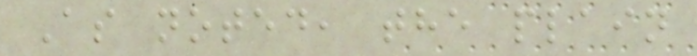As noted, the plain
